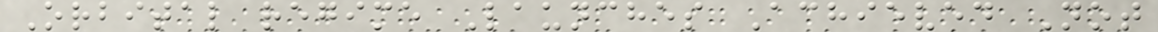Orbital regime Launches Achieved Not
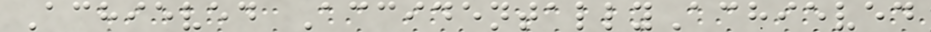Achieved AccidentallyAchieved
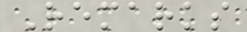Remarks
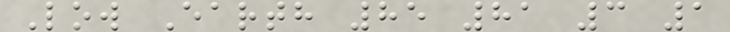Low Earth 85 81 3 1
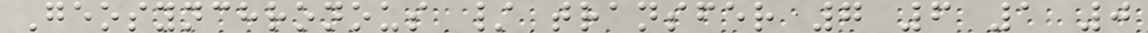Geosynchronous / transfer 7 6 1 0
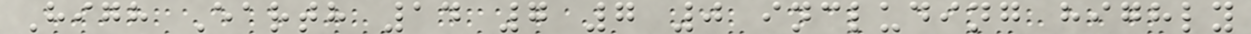High Earth 14 7 7 0 including highly
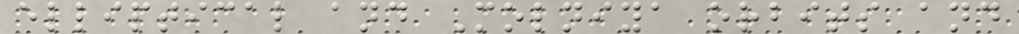elliptical and Molniya orbits and
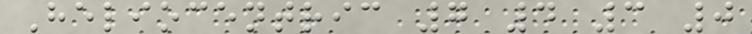Heliocentric 7 4 3 0
